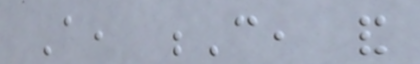A, C, and
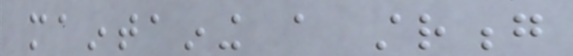maintaining a strong
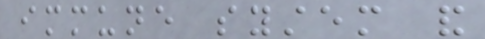immune system and
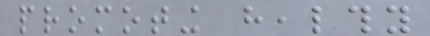promoting healthy
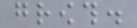growth.
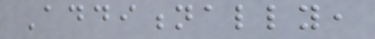Additionally,
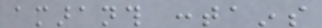amaranth contains
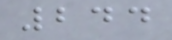244
